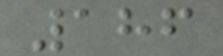186
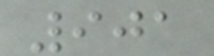901
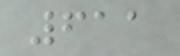611
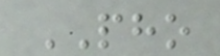PHO
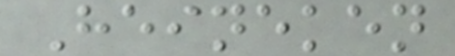Heineken
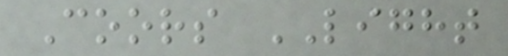Coors LIGHT
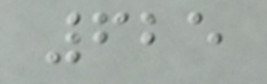625
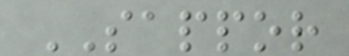SAPPOR
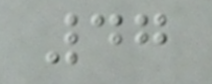47
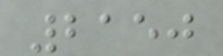2150
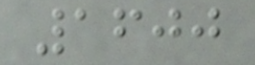1600
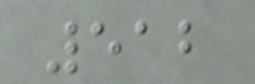512
